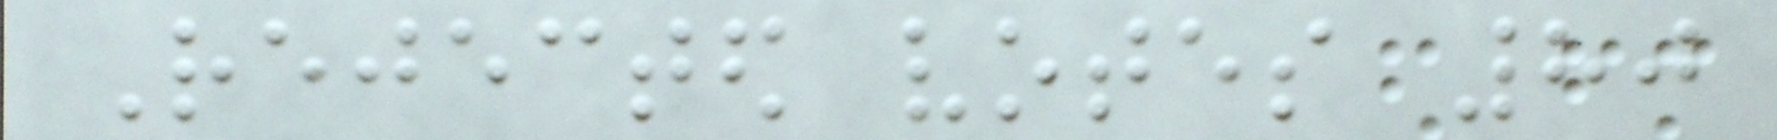Rejected votes 80
